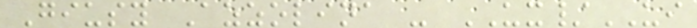Giusy Azzolina - UX/UI
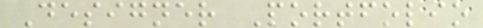Designer Portfolio
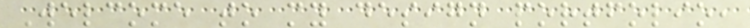Welcome to my design portfolio,
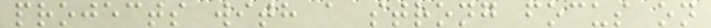projects with a strong focus on
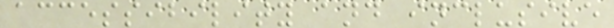accessibility and inclusive
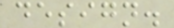design.
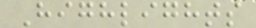Highlights
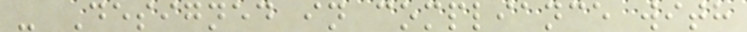- Designed in compliance with
